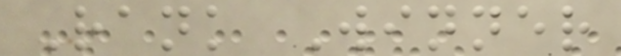Rank Winner
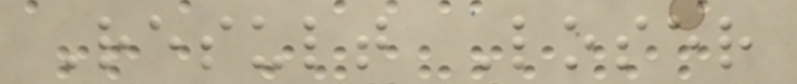Result Loser
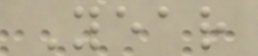Year
